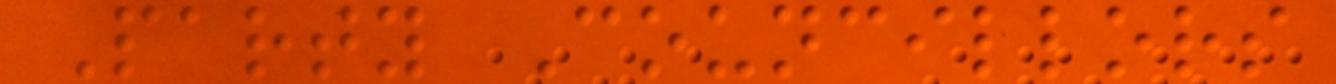Party Councillors
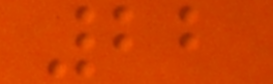22
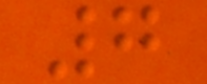7
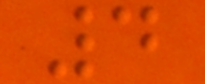4
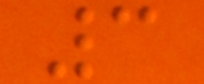3
